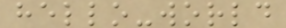hello-world
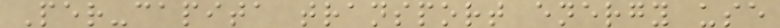Per-capita transport energy use
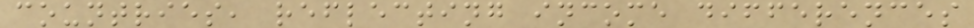countries, reflecting income differences
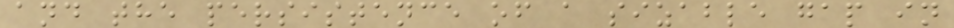and the persistence of a sizable gap in
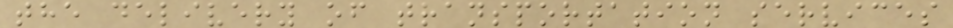the delivery of transportation services
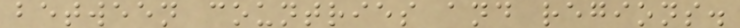between countries and regions.
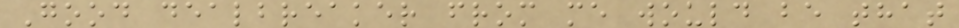Good dealbreaker from me would be that
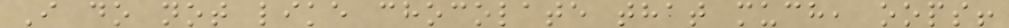I do not like chocolate that much, oops!
